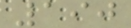190
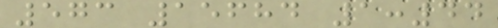573 15684 1:44
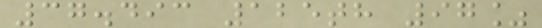37.493 125th 97%
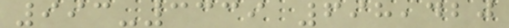993-3339 698,420
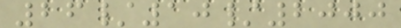26/10/2000
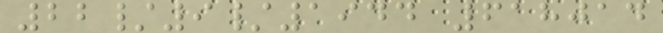22/9/1944 618014
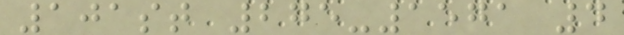101st 275-1571 4
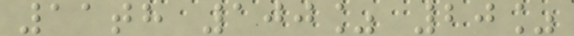11th 100% 20%
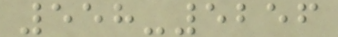558-5256
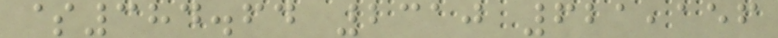$384.64 2310 621,156
